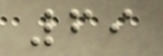69
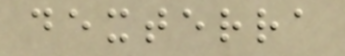dexterra
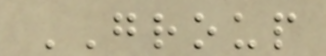GROUP
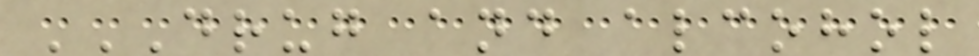DRUG AND ALCOHOL
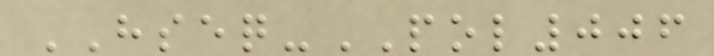HSEQ-POL006
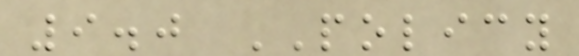9.0 POLICY
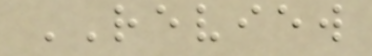REVIEW
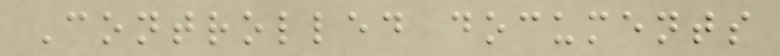Controlled documents
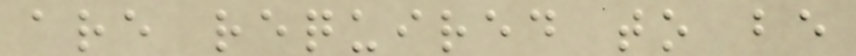are required to be
